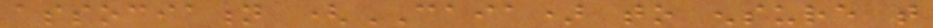association (CAIA) to ensure that
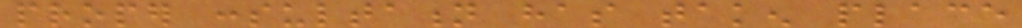proper consultation has taken place
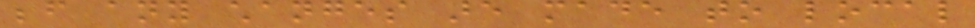before any changes are made to local
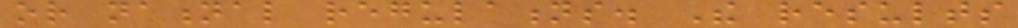or national regulations. The results
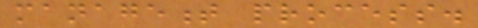management process.
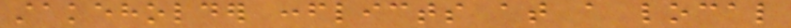stakeholder conflicts at a local
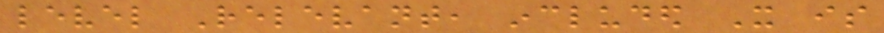level Relevant, included It is
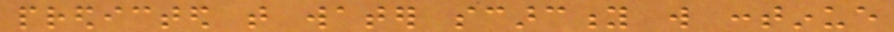predicted that water scarcity will continue
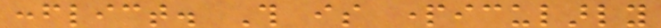conflict. This is particularly
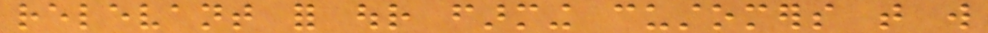relevant for our farming customers that will
